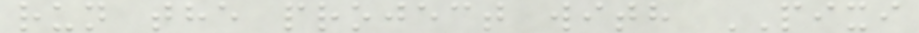run the project with PIXI
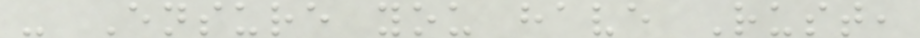- Ensure you have Rust,
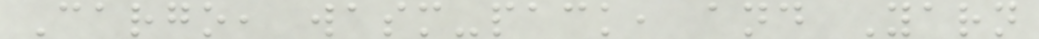Cargo, wasm-pack, and Yarn
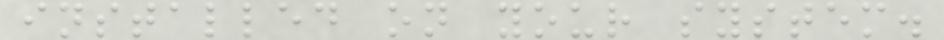installed on your system.
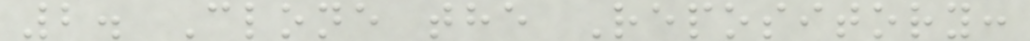2. Clone the Repository:
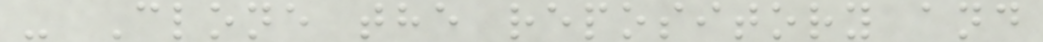- Clone the repository and
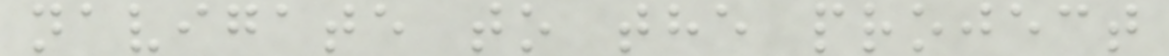navigate to the project
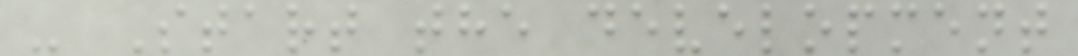- Start the development
